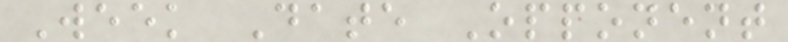Week Date Opponent
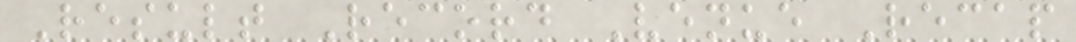Result Record Venue Recap
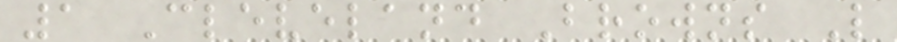1 Cleveland Browns L
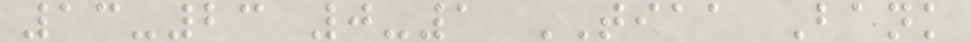13-23 0-1 TIAA Bank
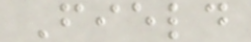Field
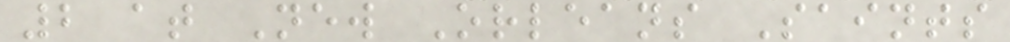2 at New Orleans Saints
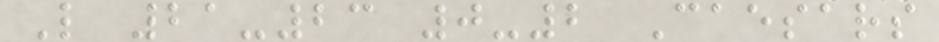L 21-23 0-2 Caesars
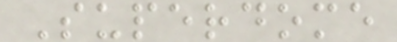Superdome
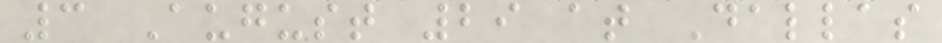3 August 29 at Dallas
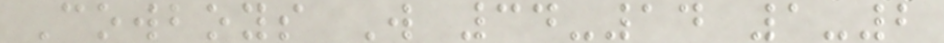Cowboys W 34-14 1-2
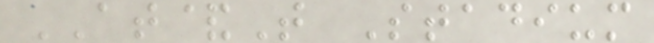AT&T Stadium
